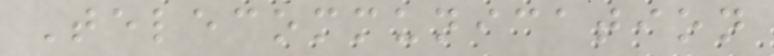Telecommunication
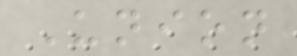Union
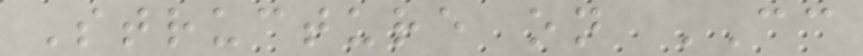Structure on CC
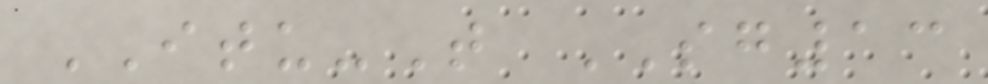ITU-T SG13
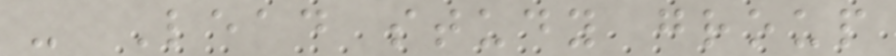- Lead study group
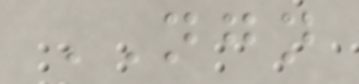NGN
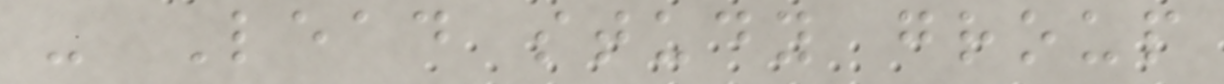- Lead study group
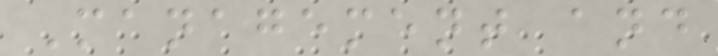Management and
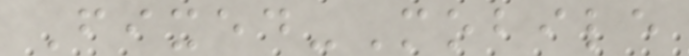Fixed-Mobile
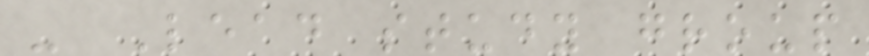- Lead study group
